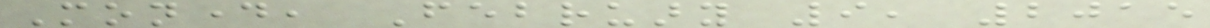Monday, February 9, 2015
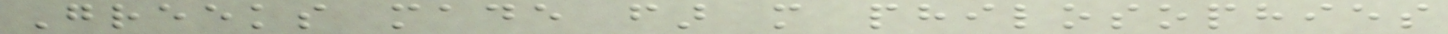Greeks made far more philosophies
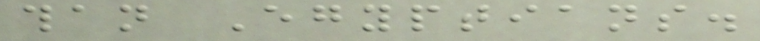than Egyptians.
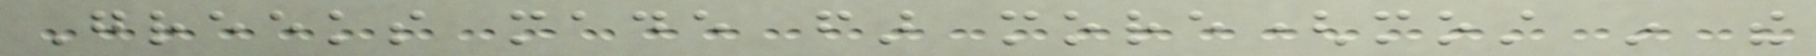Greeks made far more(most in the
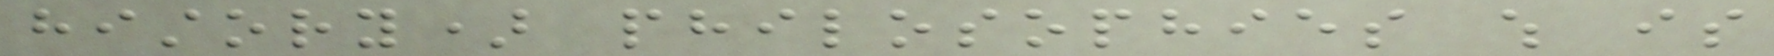history) philosophies which is
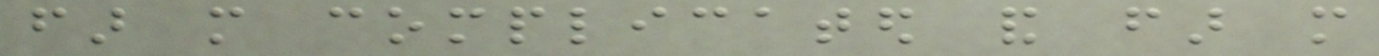far more complicated and far more
